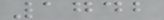1742
